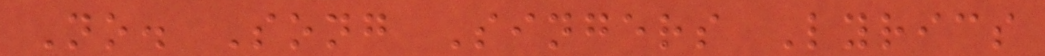No. Song Singers Lyrics
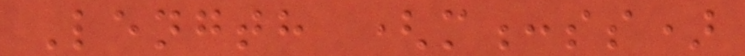Length (m:ss)
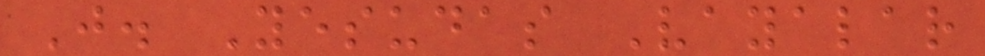J. Yesudas Vayalar
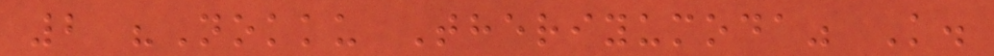2 "Nokku Theriyumoda" K.
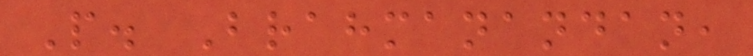P. Brahmanandan,
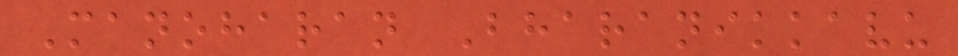Manoharan Bharanikkavu
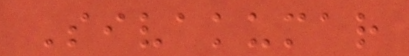Sivakumar
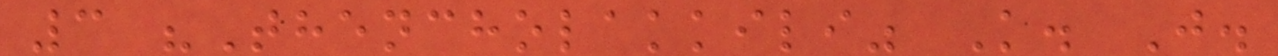3 "Thencholakkili" K. J.
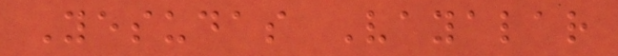Yesudas Vayalar
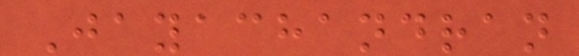Jayachandran
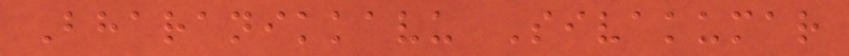Bharanikkavu Sivakumar
